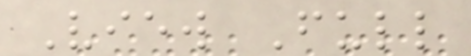View Full
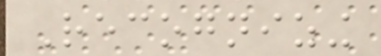Recognizing
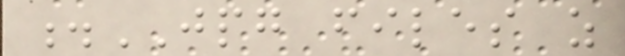.JPG files as
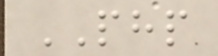PHP
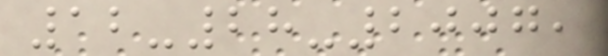12-28-2007,
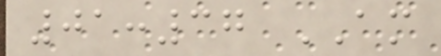01:37 AM
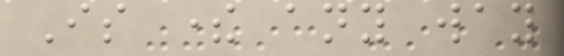Is there any way
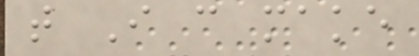that I can make
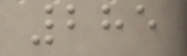285
